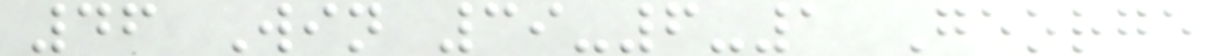46 Win 39-6-1 George
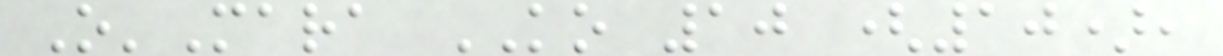O'Mara KO 10 (10),
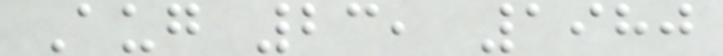Aug 23, 1980
